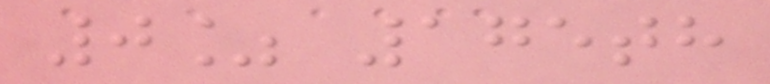0% 175th
